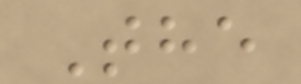The
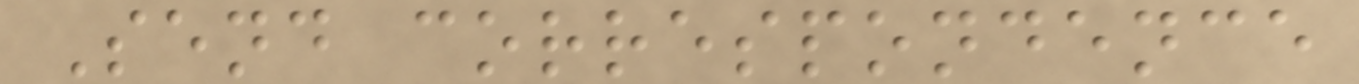Send correspondence
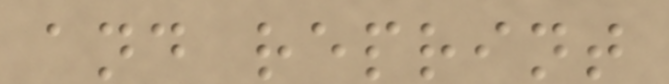and reprint
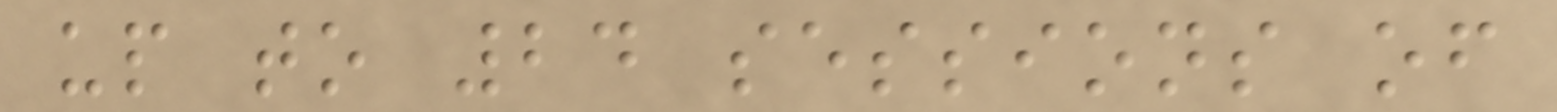up to 24 sessions of
